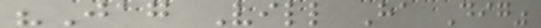"Jag Vill Ha Dig"
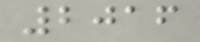2016
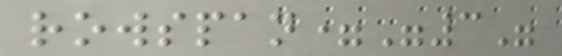rowspan="3"
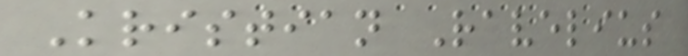Kristian Ravelius
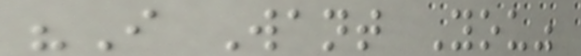"I Want You"
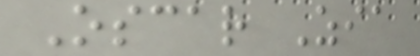Oscar Zia
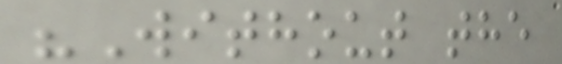"Without the
